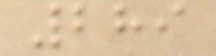289
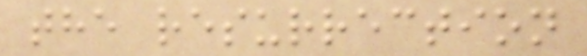the resurrection
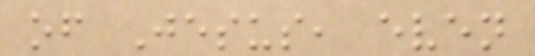of Jesus, even
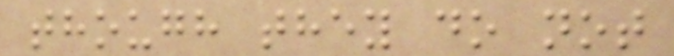though they do not
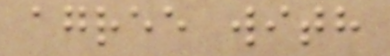agree with
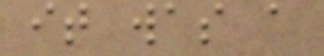it was a
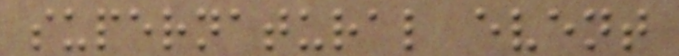supernatural event
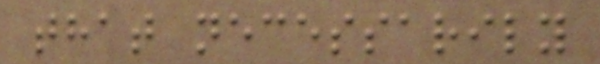that necessarily
